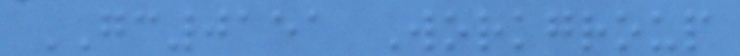GC0151 Workgroup
